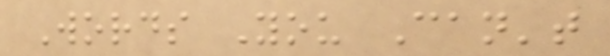Words You Can't
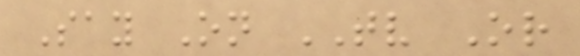Say On TV Or
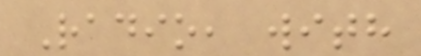Radio, with
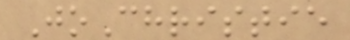JoChristie
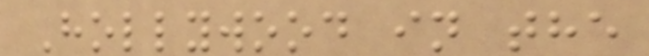Hollywood in the
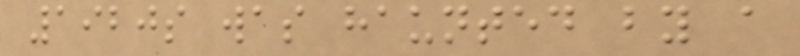1920s was haunted by a
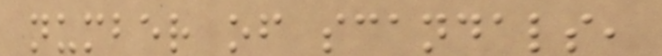number of scandals,
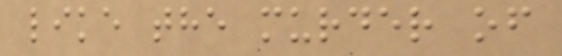like the murder of
